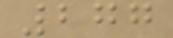277
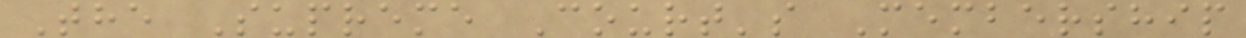The Supreme Court's Membership
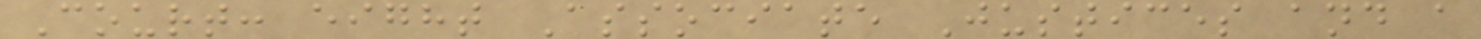Court: eight Associate Justices and a
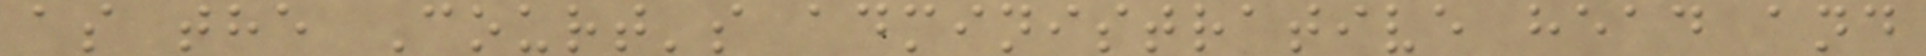as the Court's administrative head and
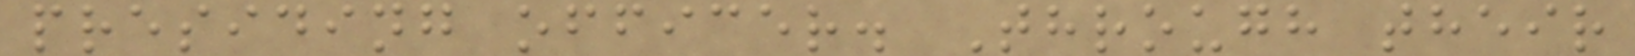presiding officer. Through their
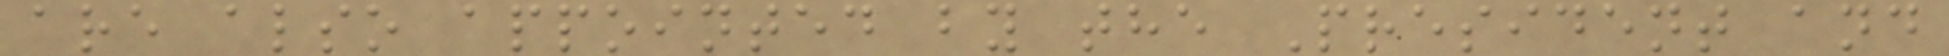are also appointed by the President and
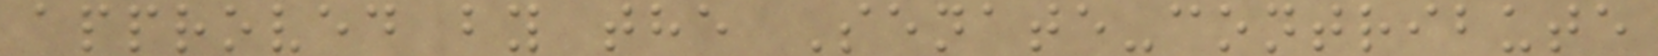approved by the Senate-contribute
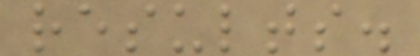results.
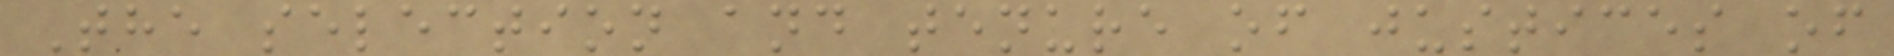The selection and tenure of justices of
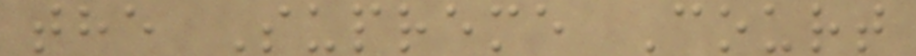the Supreme Court
